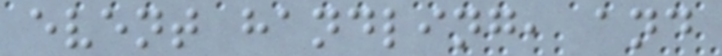event handling, and
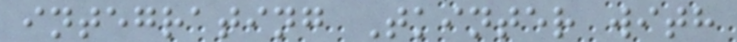integrating Tkinter with
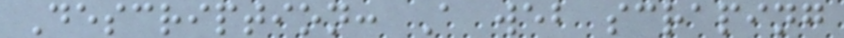Description: A web scraping
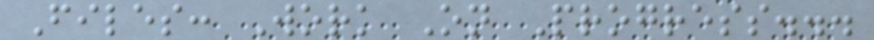Files: Work On Progress...
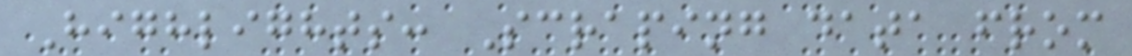Highlights: Scraping data from
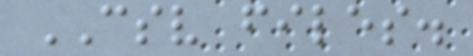CSV files.
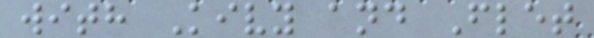with Kivy and Flet
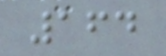164
